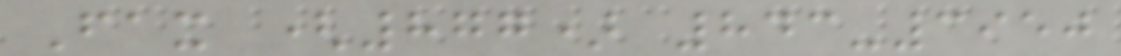Fax (877) 843-3950
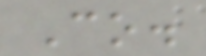Co.
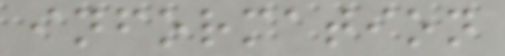information
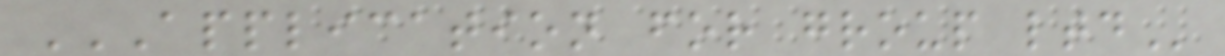APPLICATION FOR GROUP LTD
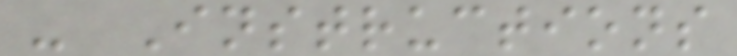- Instructions
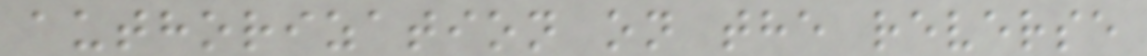authorization on the reverse
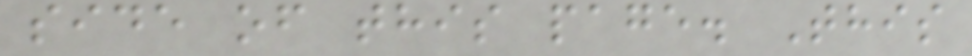side of this page. This
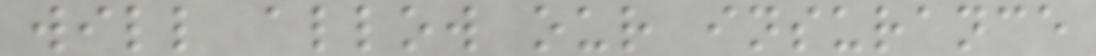will allow our insurance
